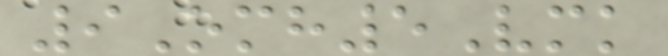9Omh5Vmk
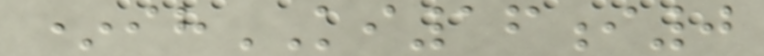*ihKI16i0
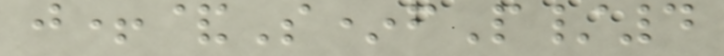j+&S*fP/4
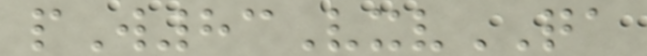pW83VxvQA
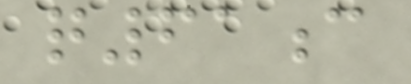q61c
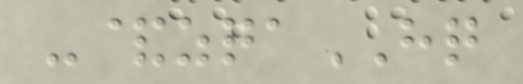-&zqaHQ
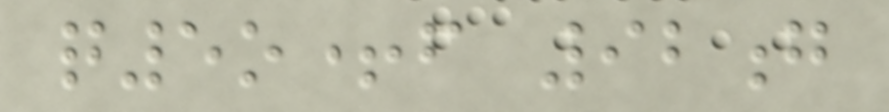q5o+f 92g
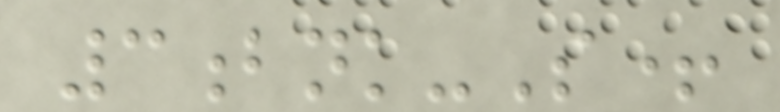3bnk-S+
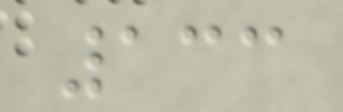133
